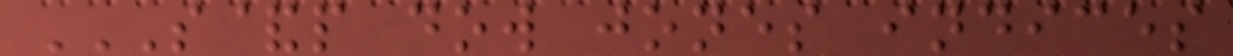S&P DOW JONES INDICES
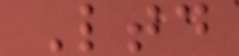Ltd
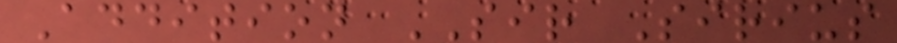Addition SIR Sirius
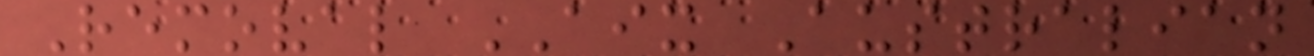Removal AIX Australian
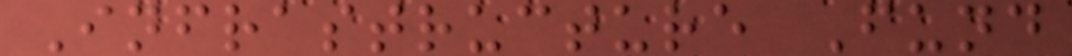Infrastructure Fund
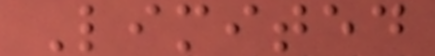Limited
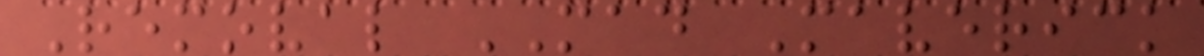Removal MAD Maverick
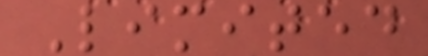Limited
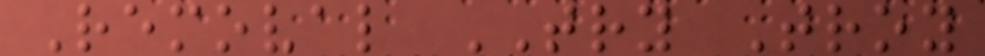Removal TRY Troy
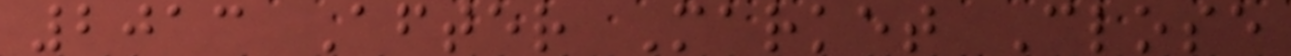2013 After Market Close
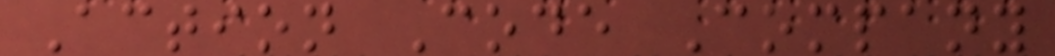Action Code Company
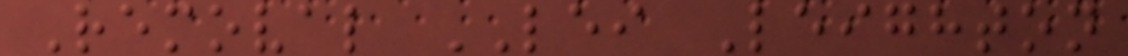Removal LEI Leighton
